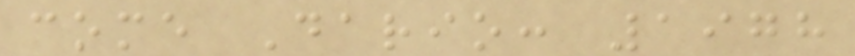come Dario: 1978
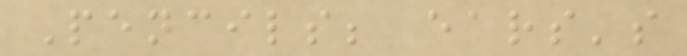Pencils; ears's
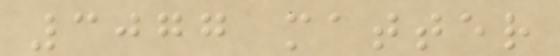3077 matter
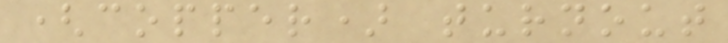(copper) turnout
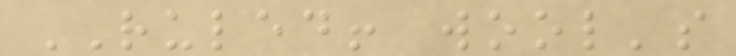RULED! wool's
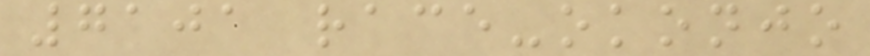7101 race-okonjo
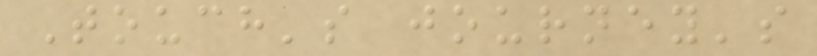Touch's journey's
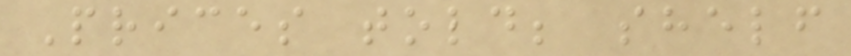Prices told; shelf
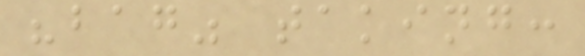"bag" taking:
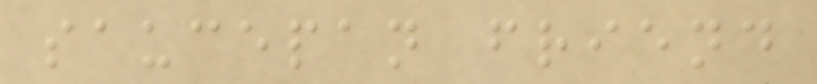saucepan friend
